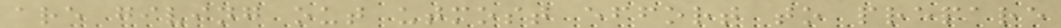are giving out utmost effort to prepare
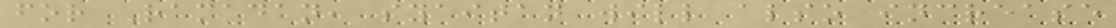for Ramadan, syaitan will also increase
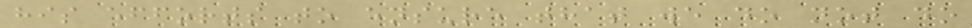his efforts to ensure that we do not do
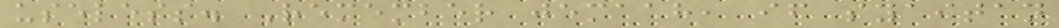useless. Remember jemaah, if syaitan
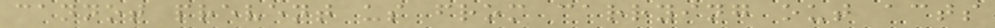cannot prevent us from carrying out acts
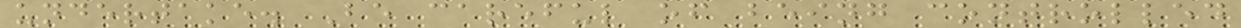undertake. Be careful of being controlled
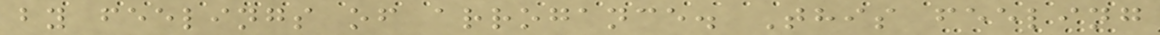by feelings of arrogance. This feeling
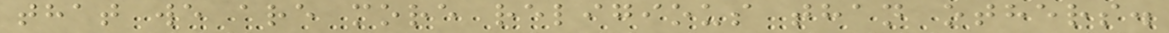that we are more religious than others.
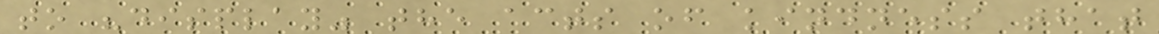to "display" the acts of kindness that
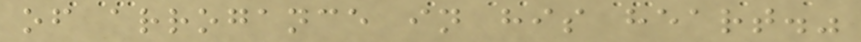of arrogance in his heart."
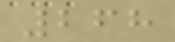268
